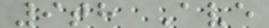9th Ave
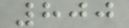800
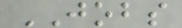JOBS
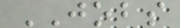JOBS
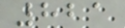821
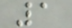1
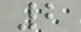2
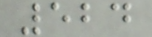524
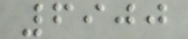6900
